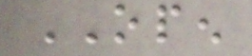OPEN
